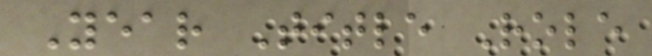Year Title Role
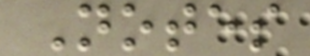Notes
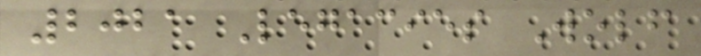2021 Legacies Wolf
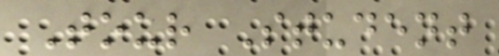Tour Student
